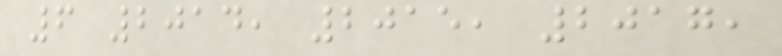6 2014, 2015, 2017,
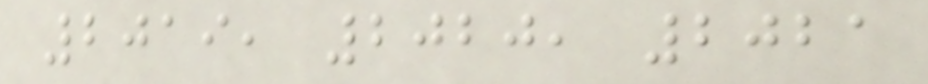2019, 2020, 2021
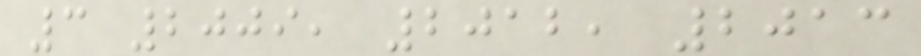3 2009, 2012, 2013
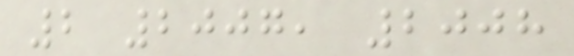2 2007, 2008
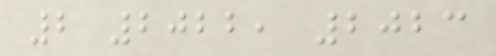2 2022, 2023
